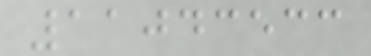11043533
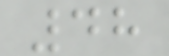48
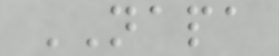NAPA
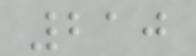210
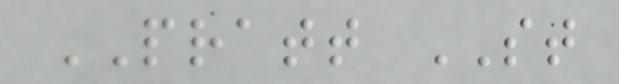PRATT ST
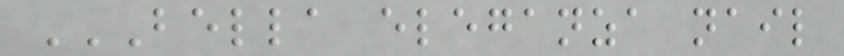BELLA ELEGANZA NAIL
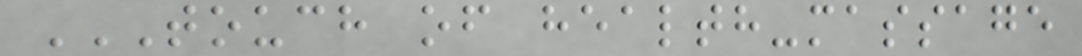TOUCH OF HEALTH-MASSAGE
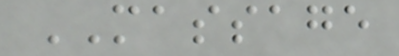MASSAGE
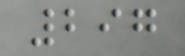297
